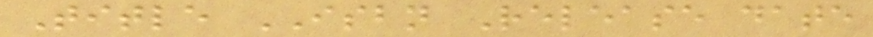Title ISBN Release date
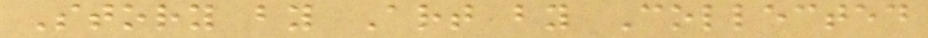Story by Art by Collected
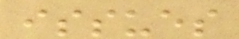issues
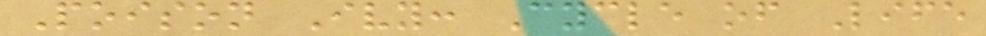Poison Ivy: Cycle of Life
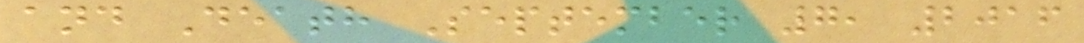and Death September 7, 2016
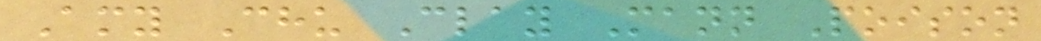Amy Chu Clay Mann Poison
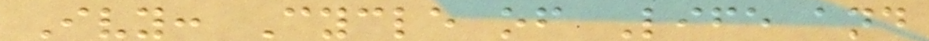Ivy: Cycle of Life and
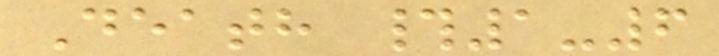Death #1-6
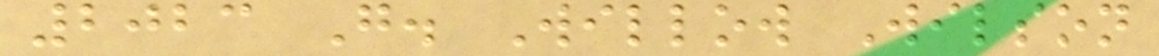2023 G. Willow Wilson
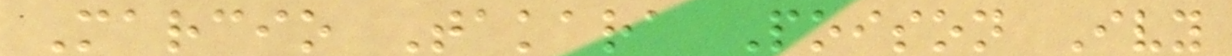Marcio Takara Poison Ivy
